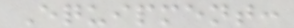Equipment:
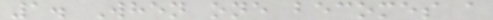1. When one becomes a
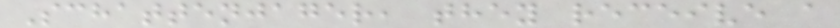Schattenjager, they receive a
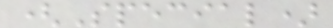(Special)
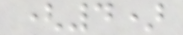(4)
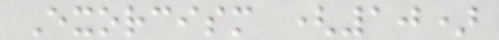Exorcism (10)
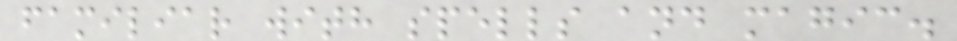familiar with spells and magic.
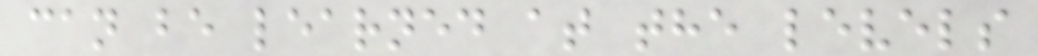can be learned at the levels
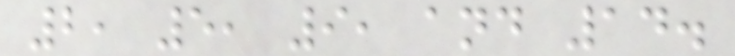2, 5, 9, and 14.
